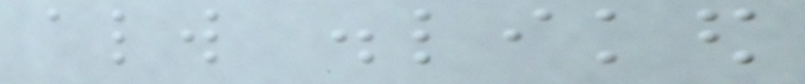always disliked
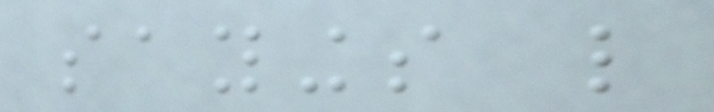sayings like
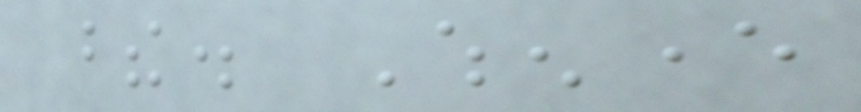these. Whenever
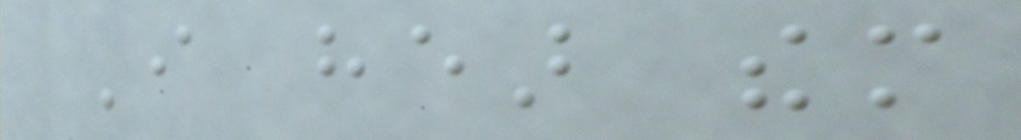I hear them
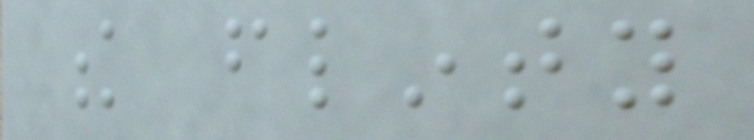the flinty
